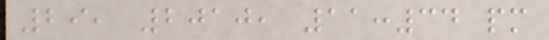29, 2010, 11:34 pm
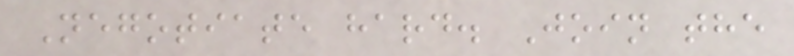Negotiate hard. Join the
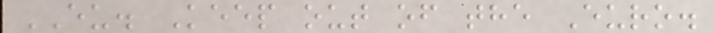EU. Keep out of the Euro.
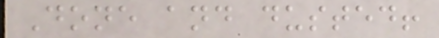Done and dusted!
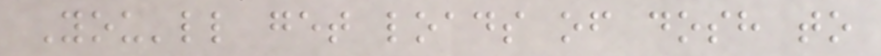You'll get loads of dosh to
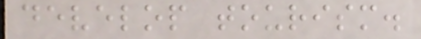develop tourism.
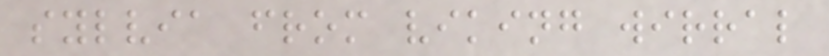sylvia from viking wirral
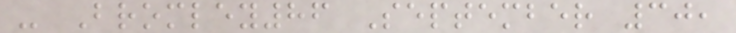- Bromley86 September 30,
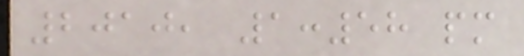2010, 1:58 pm
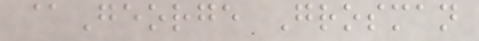@George Grosman
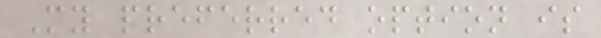My preferred option is
